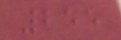255
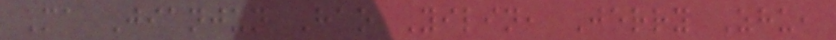Ma Jianjun Hao Yilin, Jerry Zhu,
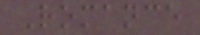Romance
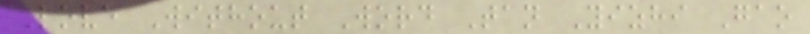Love Without Word Tan Yizhi Gao
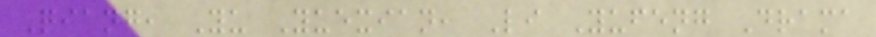Qiang, Yu Yuexian, Li Yufeng Drama
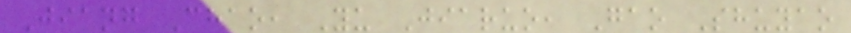Jiang Chao, Yu Jiaruo, Gao Shuyao
